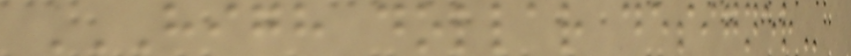HIGH DOLLAR DESIGNER
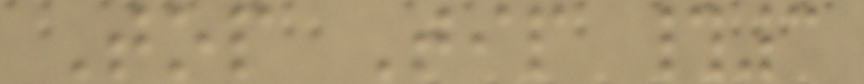Top Tip #3
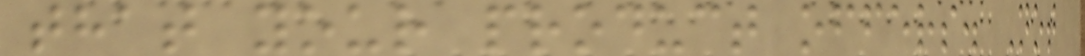that your product offers. Not
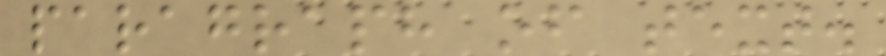paragraph of text.
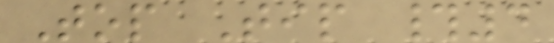Top Tip #4
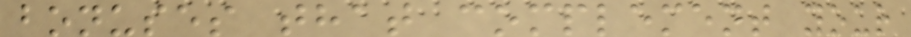bonuses that complement your
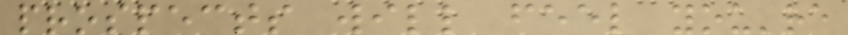prospects will feel you're
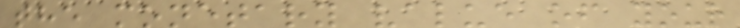the monetary value of your
